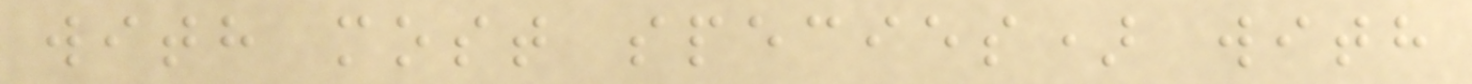with most species) with
